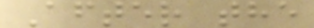After the
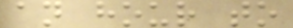an hour to
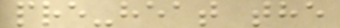pre-heat the
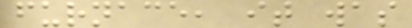furnace, it was
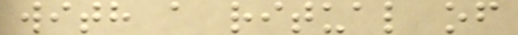with a ritual of
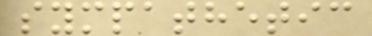sympathetic
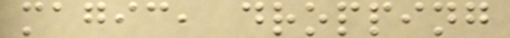magic, dropping
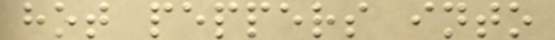hot peppers into
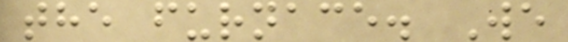the furnace. We
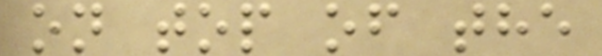on top of the
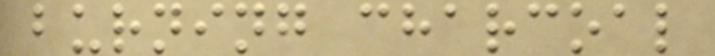burning charcoal
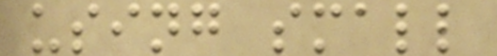using small
